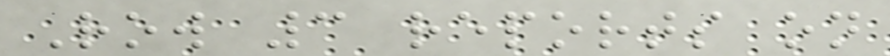Row 3 reports on
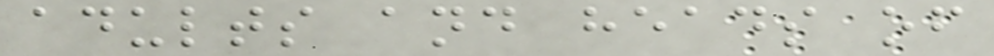adults and heads of
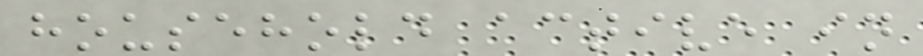household active in
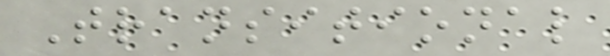Transitional
